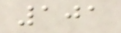101
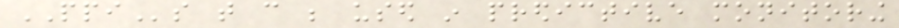PPIs that can be used in predictive monitoring
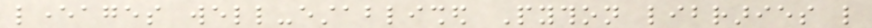leverages well-established Python libraries like
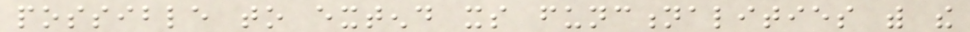possible to extend its functionalities with the
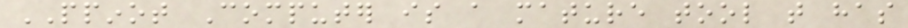PPINOT Computer is a mature tool that has
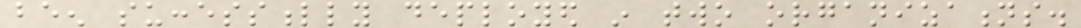been successfully deployed in two organizations.
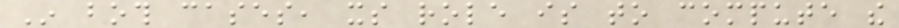In both cases, its role is to compute the
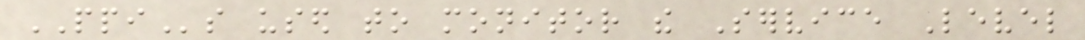PPIs used to monitor the Service Level
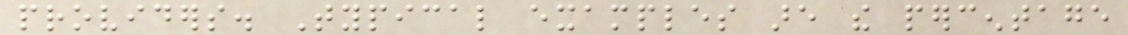providers. Typical examples are the percentage
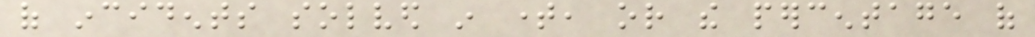of incidents solved in time, or the percentage of
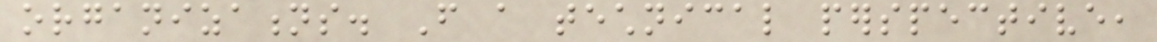organizations. From a technical perspective,
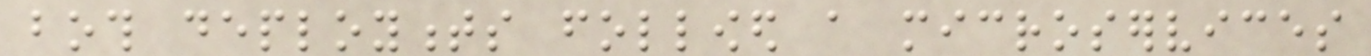both deployments followed a microservices
